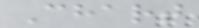Chart
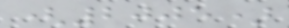(2005)
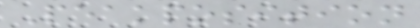Peakposition
